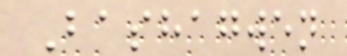Bashagwen
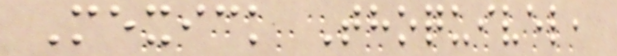Mexick Thoquivel,
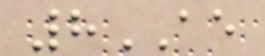8AE
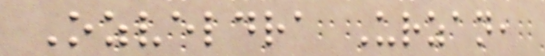Ozveldra Urzan,
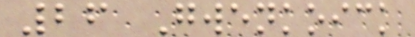26 Gwenkoick
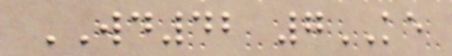WD42 7KE
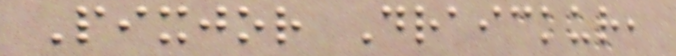Pixjor Draickur,
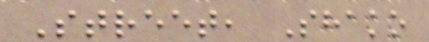Street, Shako
